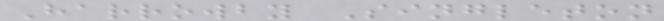Harrowby Singleton
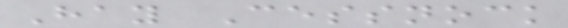Hay Cessnock
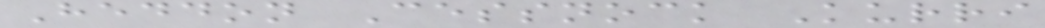Heddon Cessnock Kurri
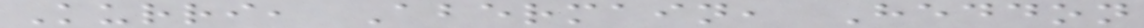Kurri, Abermain, Heddon
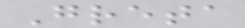Greta
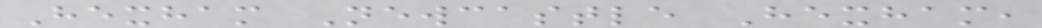Hexham Newcastle Hexham,
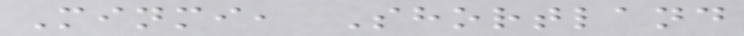Minmi, Shortland
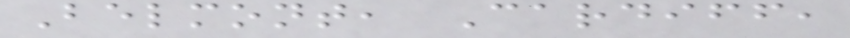Belmont, Cardiff,
